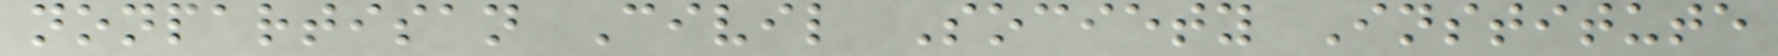nonpartisan Civil Society Institute
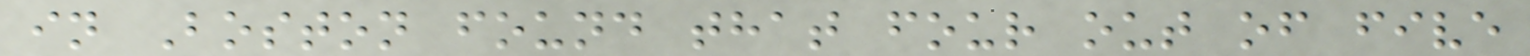in Boston found that four out of five
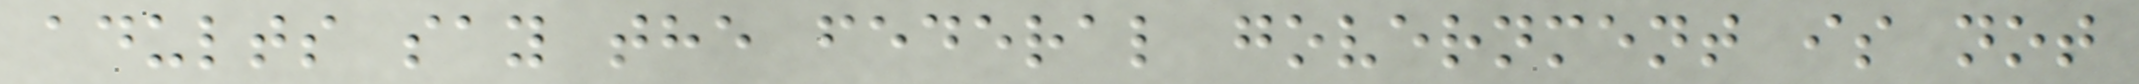adults say the federal government is not
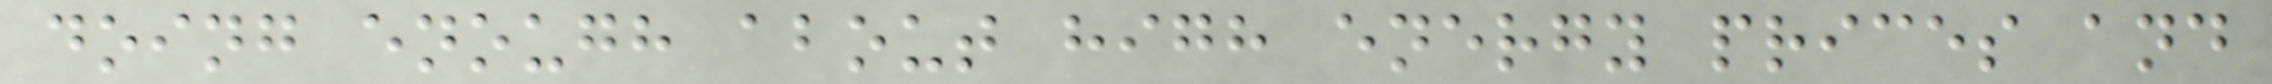doing enough about high energy prices and
